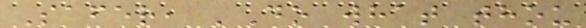Safer, 'Do what thou
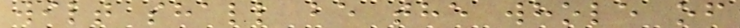wilt shall be the whole of
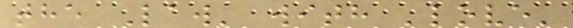the Law' with 'love'
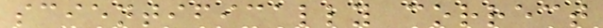scientifically correct
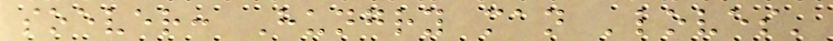soever: Hungry man 'loves'
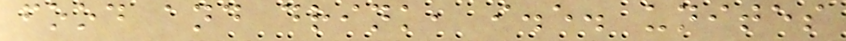food and drink, i.e. unites
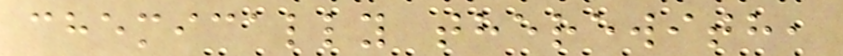chemically therewith,
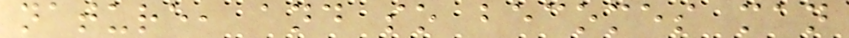nature, and so becomes man
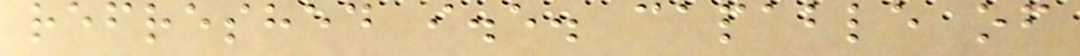refreshed i.e. capable of
